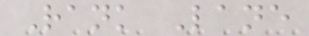Rank Lane
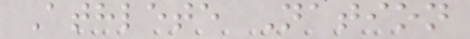Athlete Nation
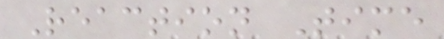Reaction Time
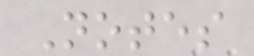Notes
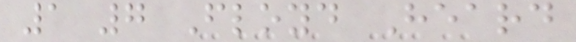1 7 Floyd Heard
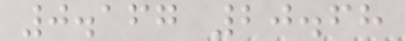0.167 20.68
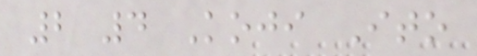2 4 Koji Ito
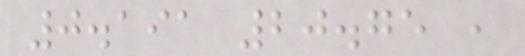0.191 20.75 ,
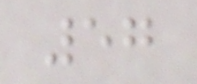57
